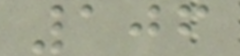106
